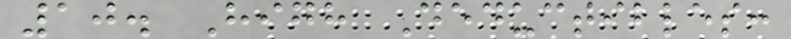10. High Deductibles:
